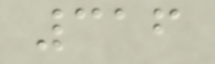316
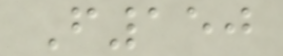F150
